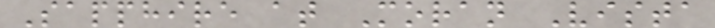Sapphire at Moran Vista
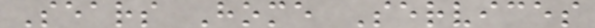Sears Home Services
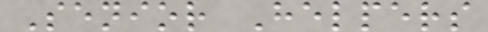Senior Helpers
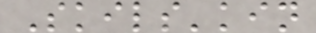Skils'kin
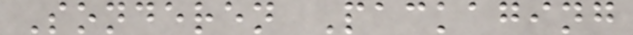Sonderen Packaging
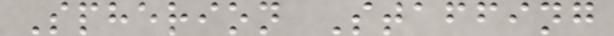Spherion Staffing
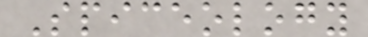Spiceology
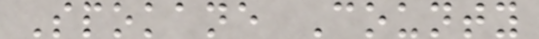Spokane County
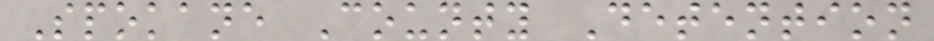Spokane County Detention
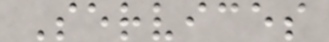Services
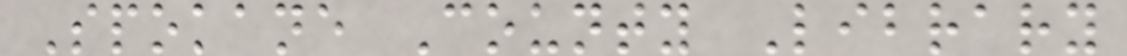Spokane County Library
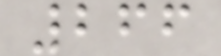266
